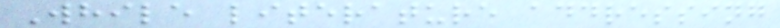While literature addressing
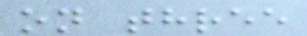on three
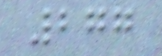277
